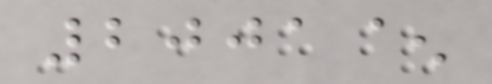2001^
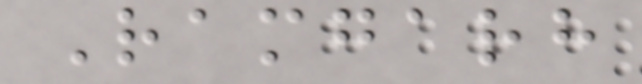Ramgarh
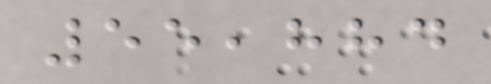55,884
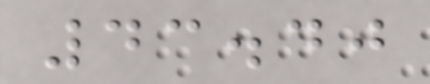43.40
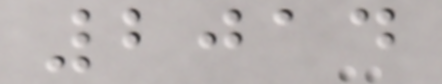2014
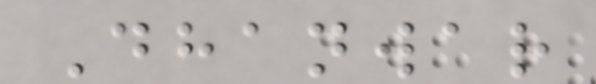Dhanwar
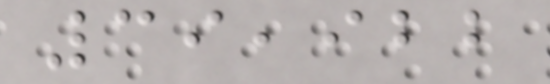39,922
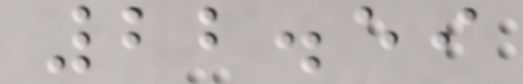22.59
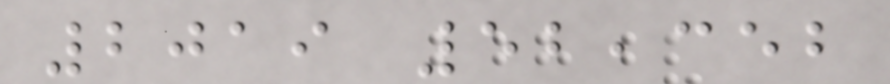2019 52,352
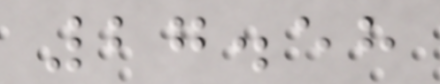27.58
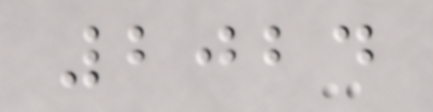2024
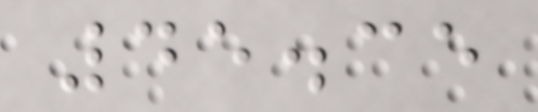45.35
